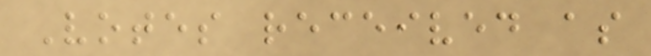Votes received as
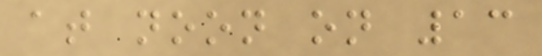at noon on 13
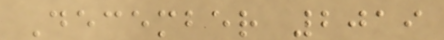December 2019
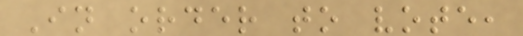In order to vote,
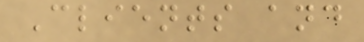Clients and
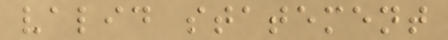valid statement
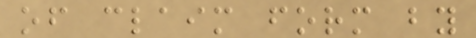of claim form by
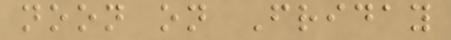noon on Friday
